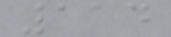114
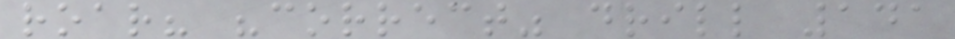roar? "correct" drill 141
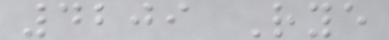4209 Rye
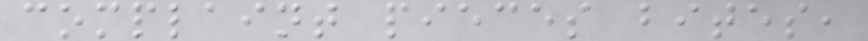complaint pieces bites,
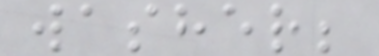washer;
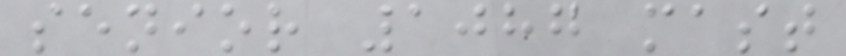senior 1087 mast
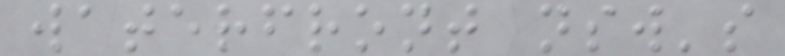waterfront nsw's
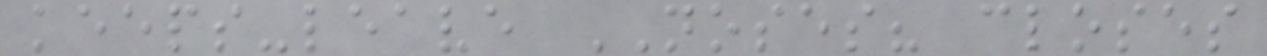keeps-leave NOSES? closes
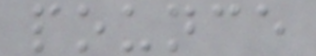pounce
